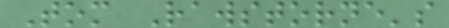Tom Rawstorne's
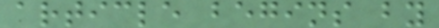article begins by
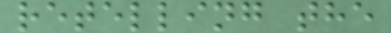retelling the
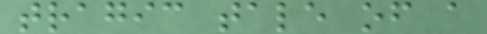tragic tale of a
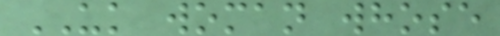UK woman whose
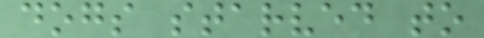dogs starved to
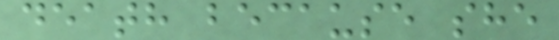death because she
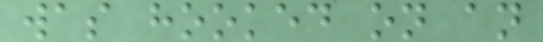was hooked on an
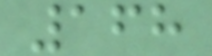168
